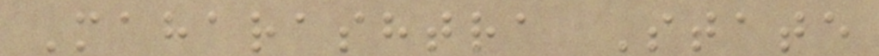Maharashtra State
